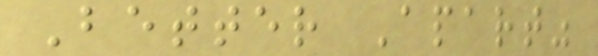Better Apart"
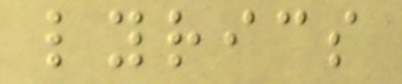lyrics
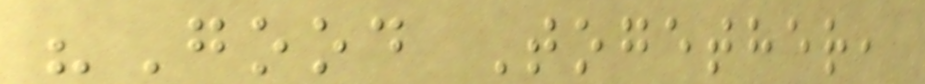"Good Together,
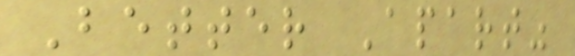Better Apart"
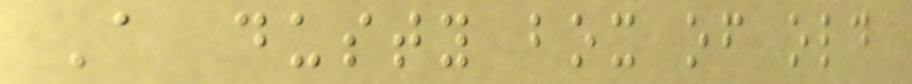A dusty box of old
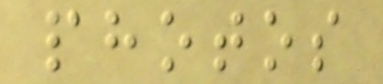photos
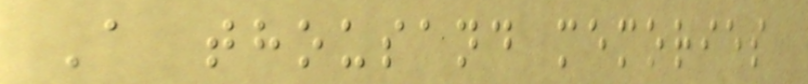A thousand memories
